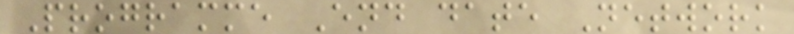Programme End date Network
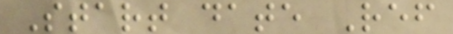Start date Ref
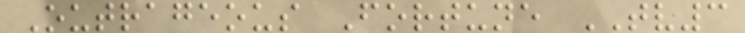Outrageous Fortune TV3
